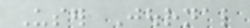User Journal
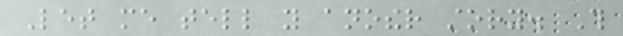Let me tell you another story. This
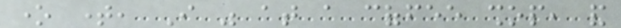one time, I was at a coffee shop, and
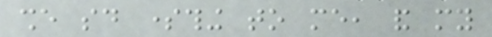she said something to me, and my
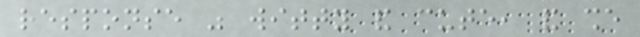response was witty and cute, and she
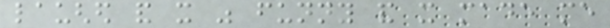laughed and it was funny and it made me
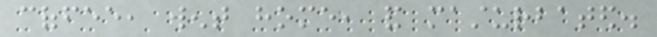coffee, went home, and masturbated.
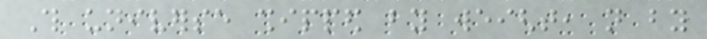This universe shipped by weight, not by
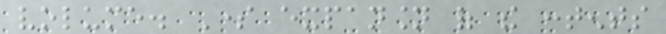volume. Some expansion of the contents
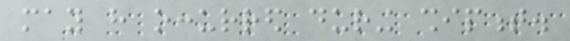may have occurred during shipment.
